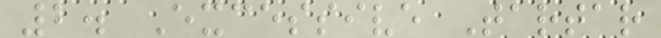2. Excessive Tartar
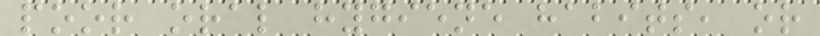poor oral hygiene habits, or
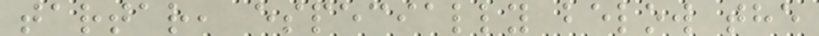tartar, especially below the
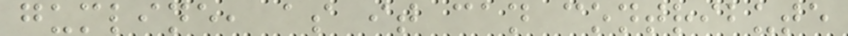gumline, as it can contribute
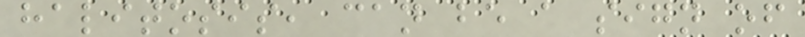halitosis, can be a sign of
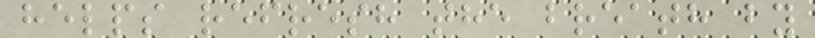helps refresh the breath by
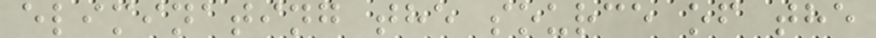eliminating the source of the
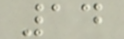14
